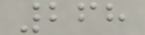268
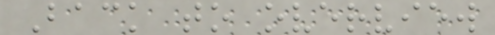Back to overview
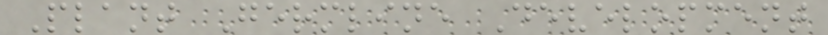Plant Germline Development
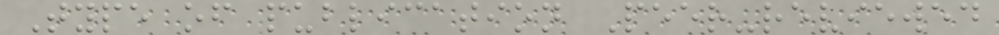Type of publication Peer-reviewed
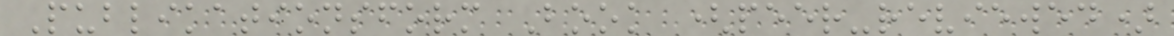Publikationsform Book (peer-reviewed)
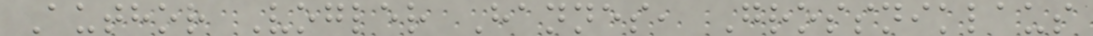Author Vogler Hannes, Grossniklaus
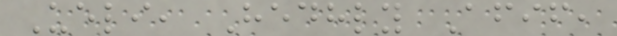Ueli, Hedhly Afif,
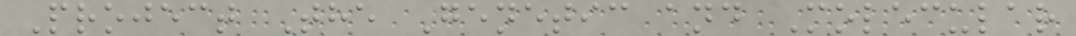Project The Genetic and Molecular
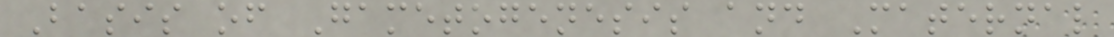Basis of Gametogenesis and Maternal
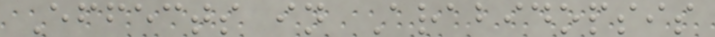Effects in Arabidopsis
